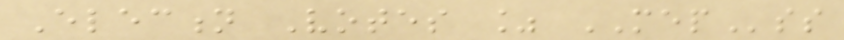Election Votes % MEPss
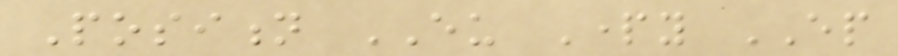Position EU Party EP
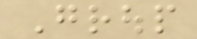Group
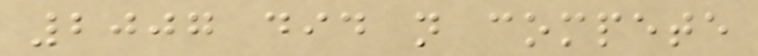2007 did not compete
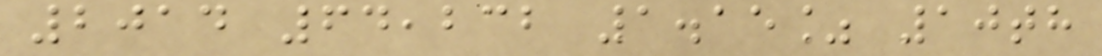2014 64,232 1.15% 10th
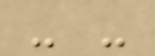- -
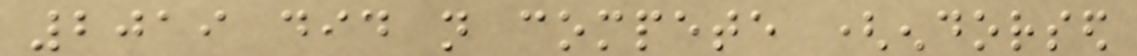2019 did not compete (endorsed
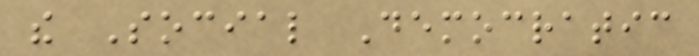the Social Democratic
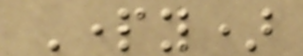Party)
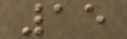15
